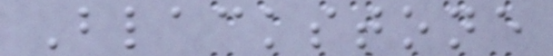Blackstone
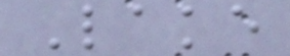Lake
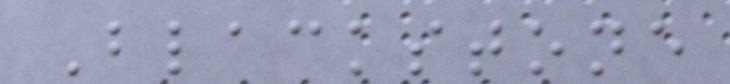Blackstone
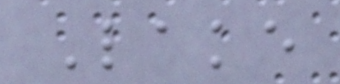Lake
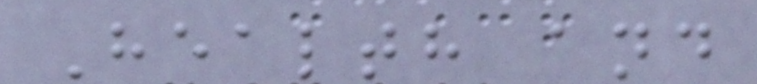Health and
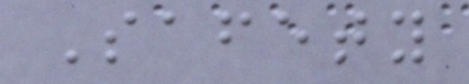Safety
